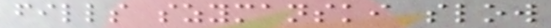fills szymanski slow
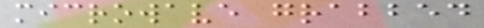microwave grabbed
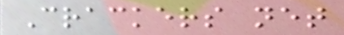Crackers net
